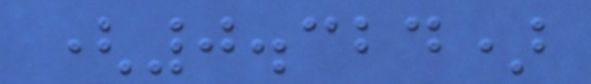(0.324)
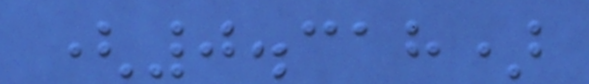(0.318)
